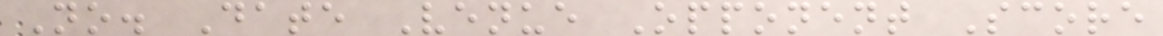No. Date Venue Opponent Score
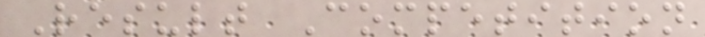Result Competition
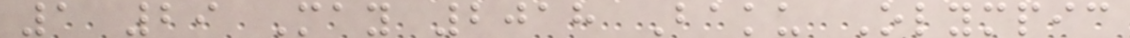1 29 May 2018 Baku Olympic
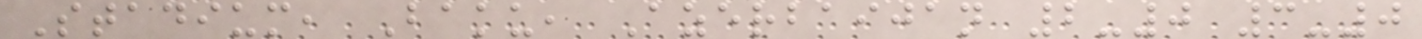Stadium, Baku, Azerbaijan 2-0 3-0
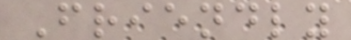Friendly
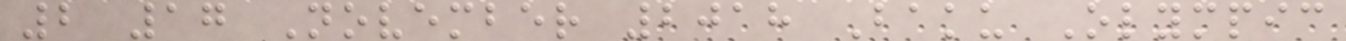2 17 November 2018 Baku Olympic
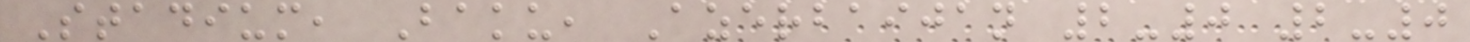Stadium, Baku, Azerbaijan 2-0 2-0
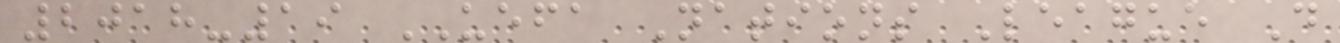2018-19 UEFA Nations League D
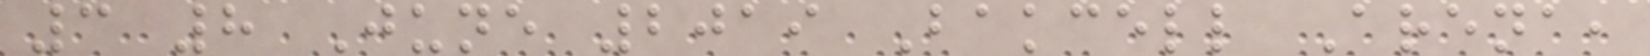3 8 June 2019 Bakcell Arena,
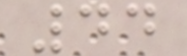44
